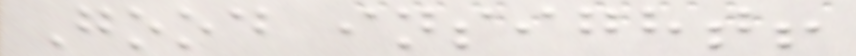Good insight!
